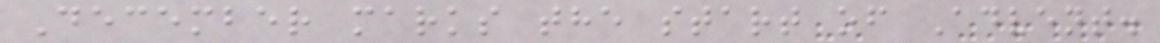December marks the start of Advent.
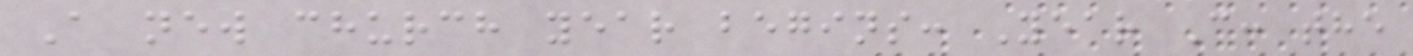A new church year begins: Year C: the
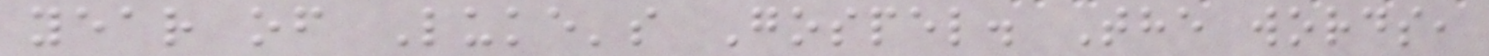year of Luke's Gospel. The words,
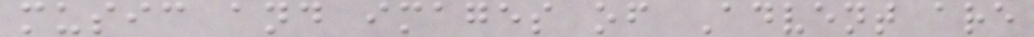music and images of Advent are
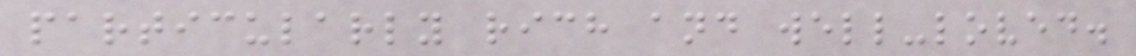particularly rich and well-loved.
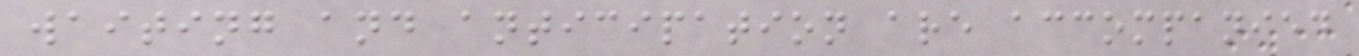waiting and anticipation are accompanied
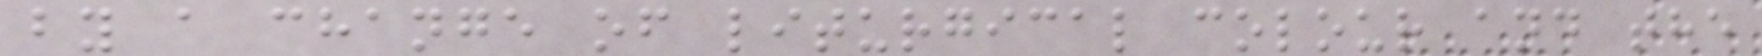by a change of liturgical colour and the
